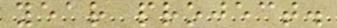year project.
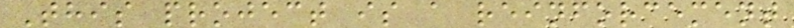This project is a reinforcement
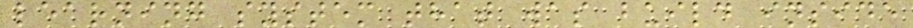learning system that was build inside
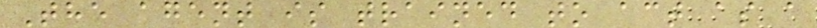The agent is trained to act as a
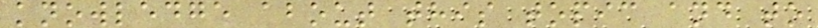knowledge about this topic and to
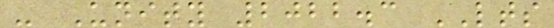- Unity 2022.3 LTS
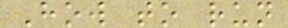How to run
